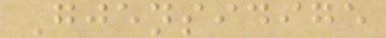Gjensidige
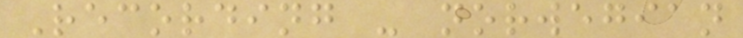Recording - norwegian
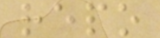repo
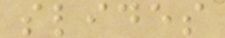slides
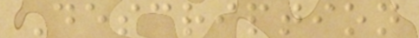Description
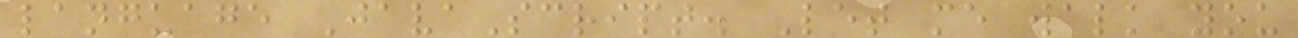language JavaScript. Let me walk you
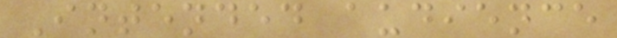Intended audience
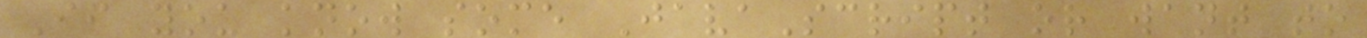If you know some JavaScript or want to
